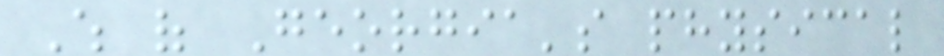Which of Georgia's physical
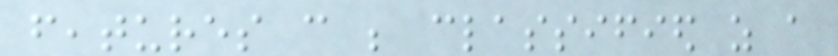features can be classified as a
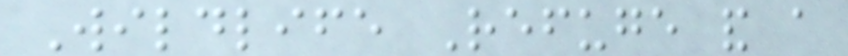Wildlife Refuge and a
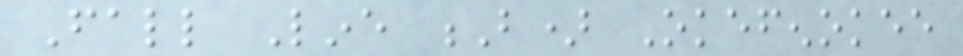Fall Line B) Okefenokee
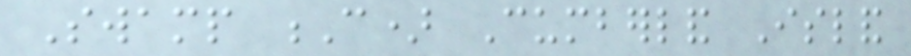Swamp C) Cumberland Island
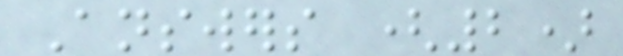Answers (2)
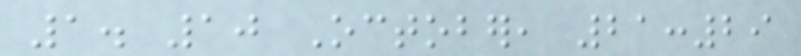1. 10 October, 21:29
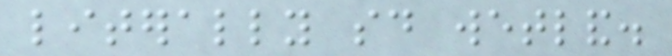literally said wetland.
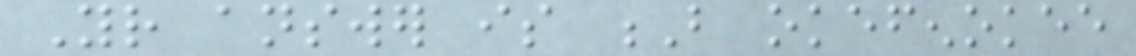Your answer is B okefenokee
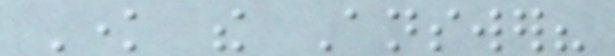Know the Answer?
